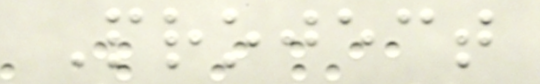Project
